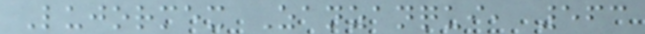Lujormex Zanzanqui, 563
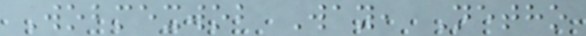Wobmexwob Way, Netho
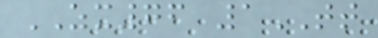ZX76 1TT
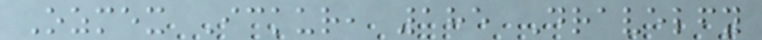Ozmex Ickur, 185 Dravelfy
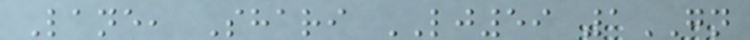Lane, Shari LJ59 1GN
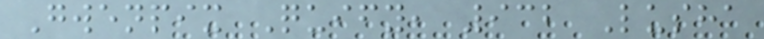Gwenpix Quify, 932 Lusha
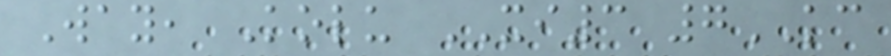Way, Kolu XI3 7KC
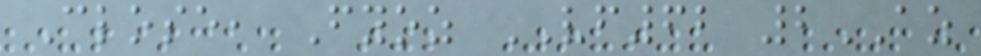Close, Fyoz VF62 2AZ
